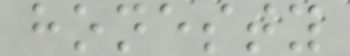honesty
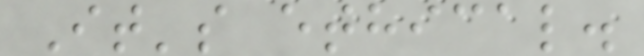It's ethical.
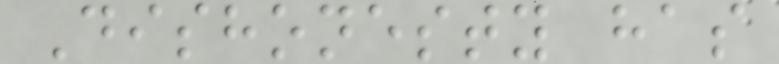Dishonesty has
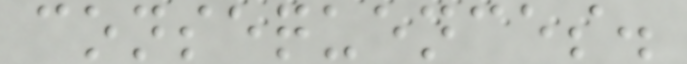consequences.
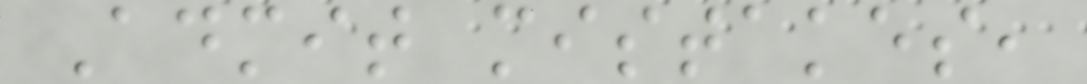Admit mistakes,
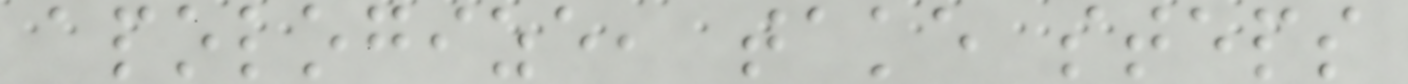apologize, take steps
